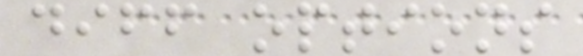diff options
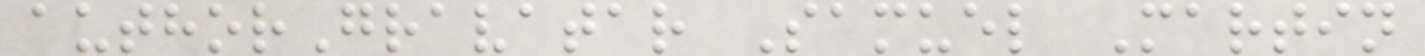authorGravatar Samuel Martin
